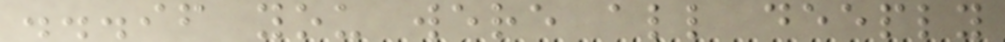...if you were all deeply
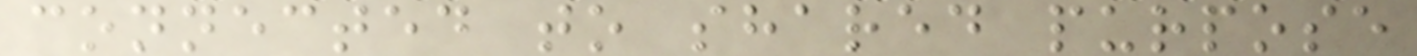connected to shared purpose
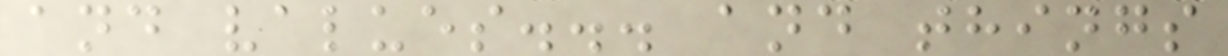and values... and things
